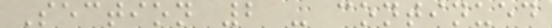Section 2 - continued
